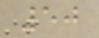50
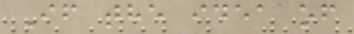If the idea of
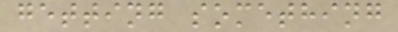getting something
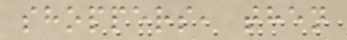shoppers, then
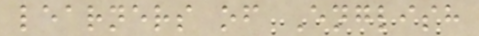learners of English
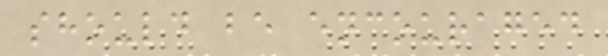should be encouraged
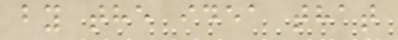by the idea that
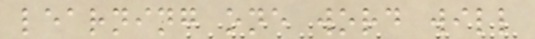learning one word will
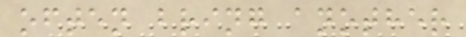often bring another
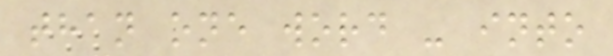than one word - into
